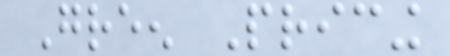Green Pricing
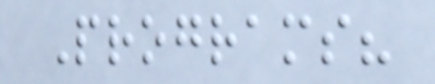Programs?
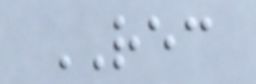REC
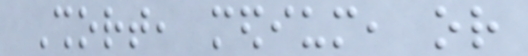Short, medium, or
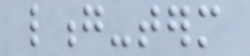long-term
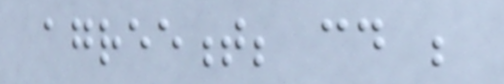agreement; could be
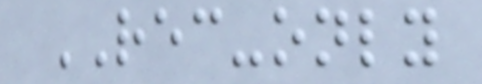REC-only
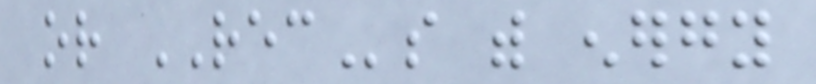or RECs with energy
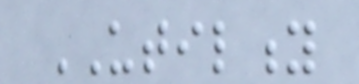UTILITY
